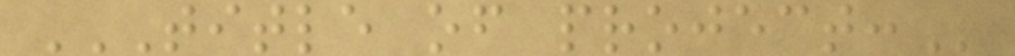TITLE OF PROJECT:
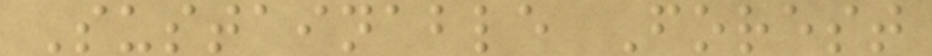Sustainable Forest
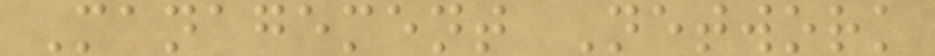Management Network
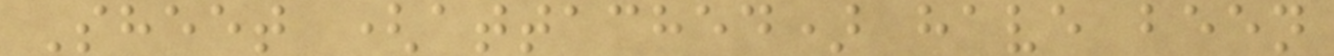Sheet (attached) have been
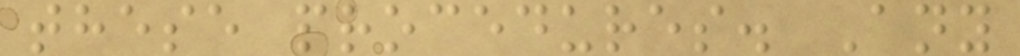these procedures. Any
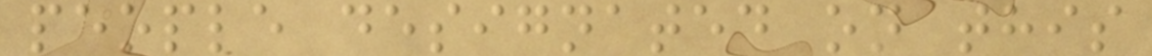people designated on this
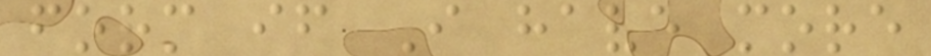form if I have more
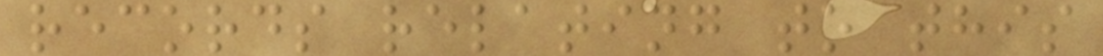records relating to this
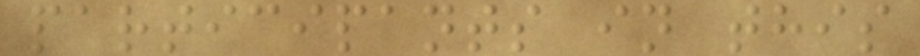participants in this
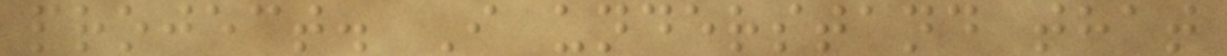project. I understand that
